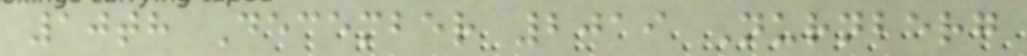10th December 2019 Nurnberg
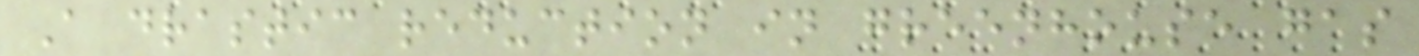A drastic reduction in greenhouse gas
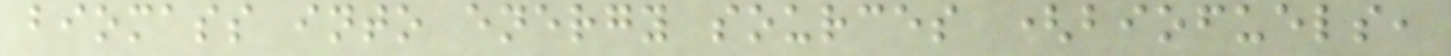biomass into energy sources (biofuels,
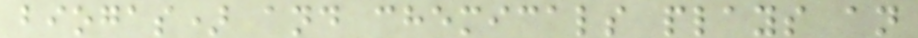biogas) and chemicals plays an
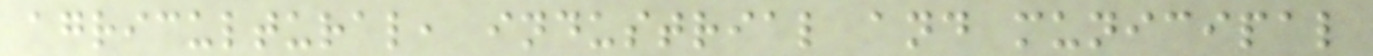agricultural, industrial and municipal
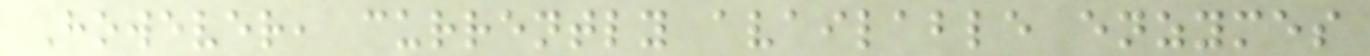However, currently available enzymes
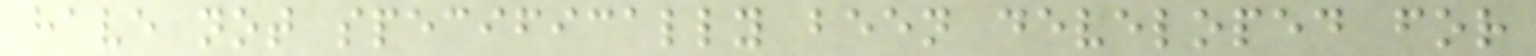have not specifically been developed for
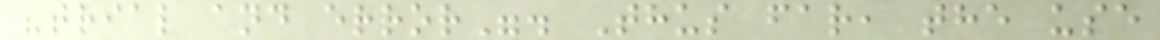"trial and error". Thus far, the use
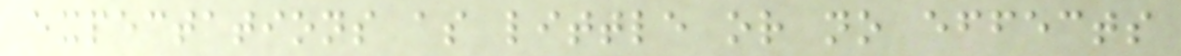expectations as little or no effects
